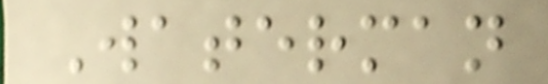Waterman
